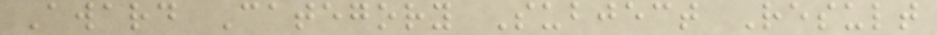Award Category Subject Result
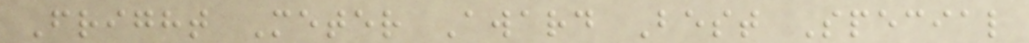Fright Meter Award Best Special
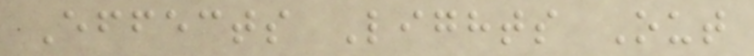Effects Lights Out
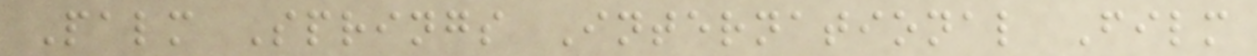Palm Springs International Film
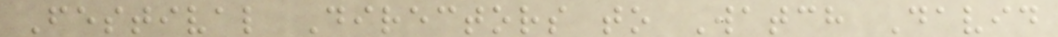Festival Directors to Watch David
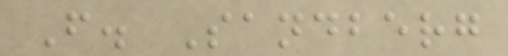F. Sandberg
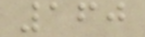160
